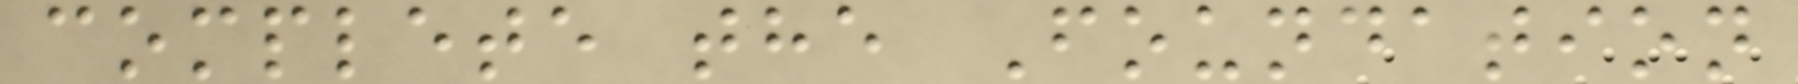complete the Foundation
